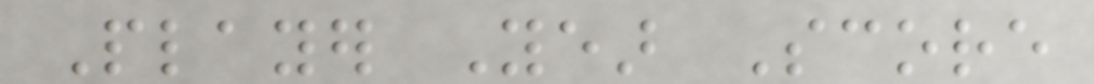Player Year Score
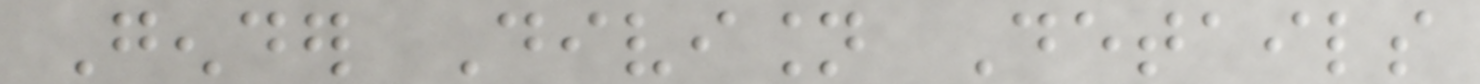Gender Division Details
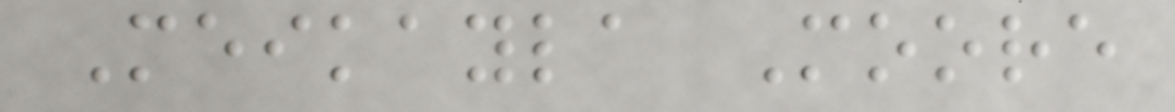Meikayla Moore
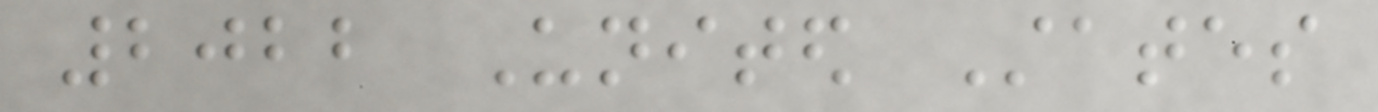2022 United States
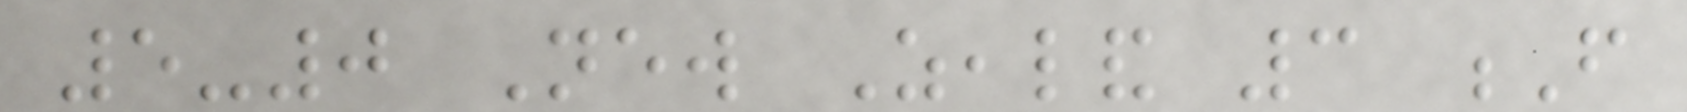5-0 New Zealand 3 F
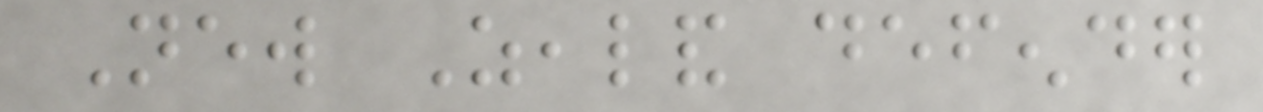New Zealand defender
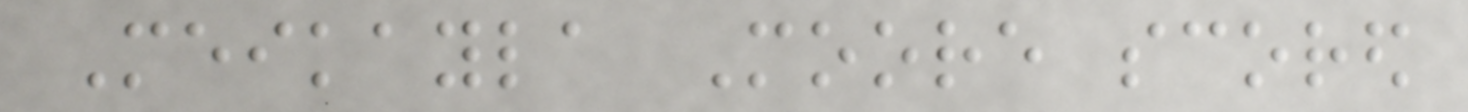Meikayla Moore scored
